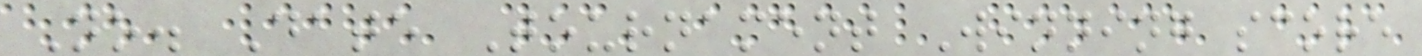No. Date Tournament Winning score
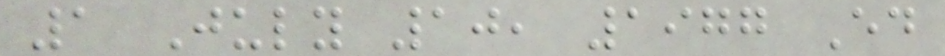1 July 10, 1977 Ed
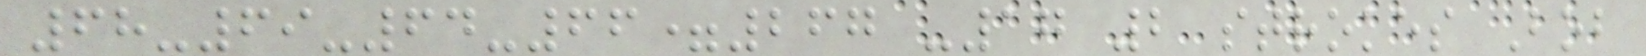68-69-64-66=267 -17 2 strokes Bob
